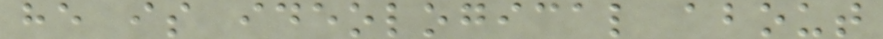he is ideological about
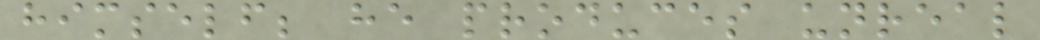himself; he produces unreal
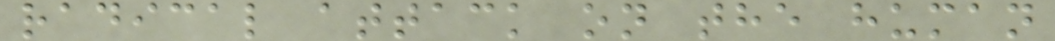radical attack on the human
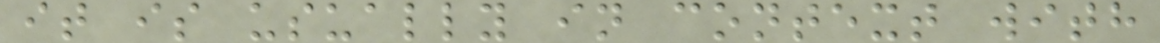it is usually in context with
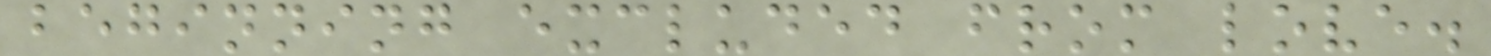beginning excluded from love.
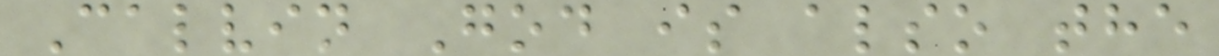Calvin God is also the
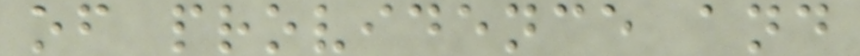of providence and
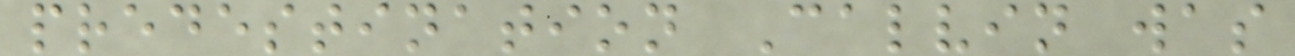predestination Calvin was
